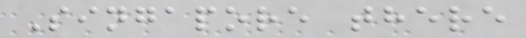Singapore there
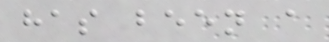has been a
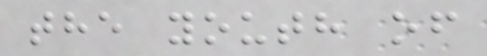the youth of
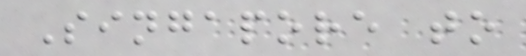Singapore to
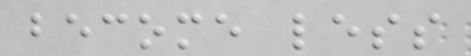become less
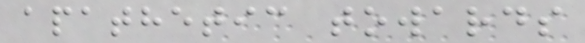apathetic towards
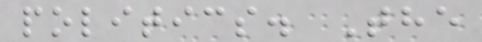politics. The
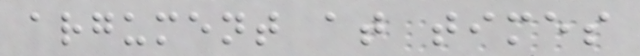argument at times
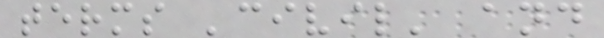terms 'civil' and
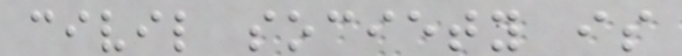civil society is
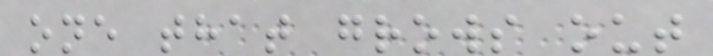one that grows out
